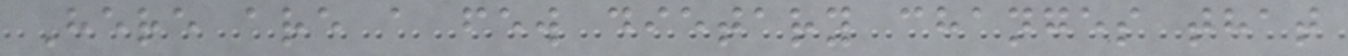Here are a few dietary changes that
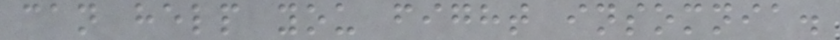can help you fight insomnia.
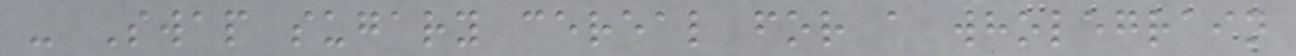- Swap sugary cereal for a wholegrain
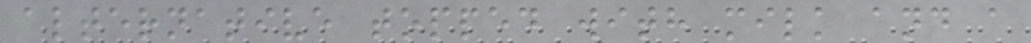alternative topped with milk and a
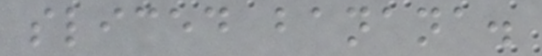sliced banana.
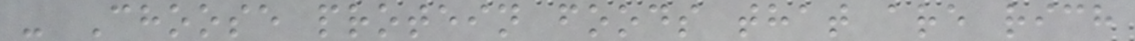- Choose protein foods that are rich
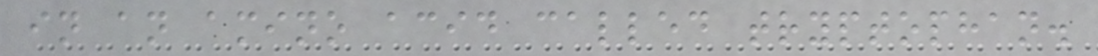in an amino acid called tryptophan.
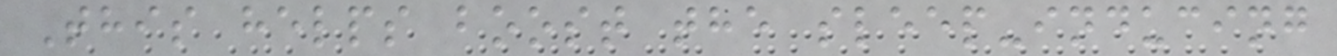This helps boost the sleep-inducing
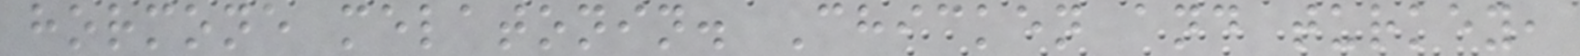hormone melatonin. Chicken and turkey,
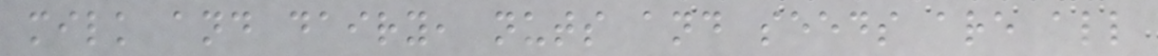milk and dairy, nuts and seeds are all
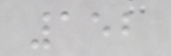152
